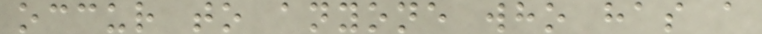occur to anyone who has a
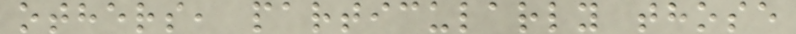others, particularly those
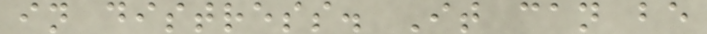in distress. It can be
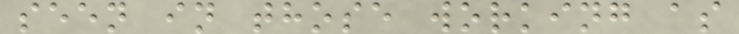seen in those working as
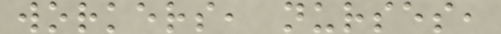workers, nurses,
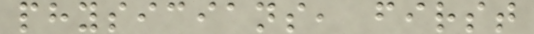physicians, first
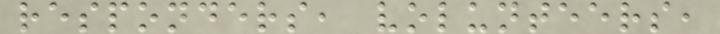responders, volunteers,
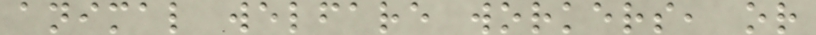animal welfare workers, or
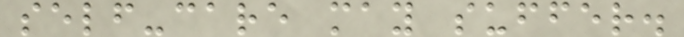self-care may suffer.
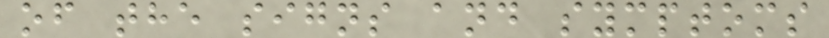of the signs and symptoms
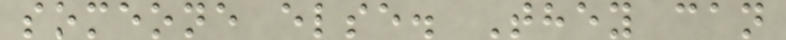someone else. They can
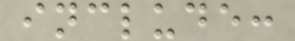include:
